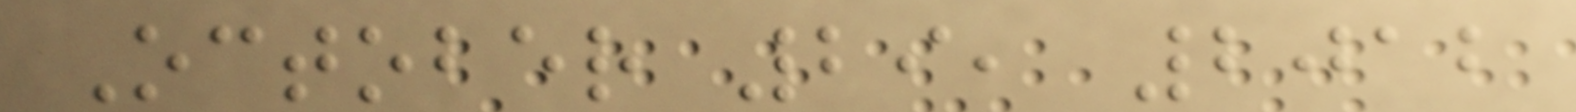October 29, 2012
